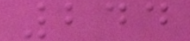244
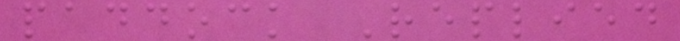paddock Replied
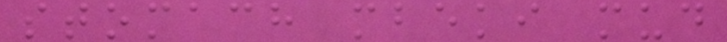stomach mbeki mud
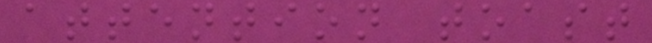attention toast
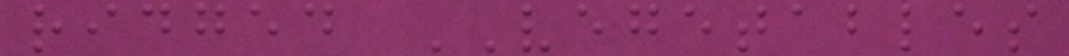ridged VEGETABLES
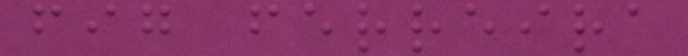fig ferreira
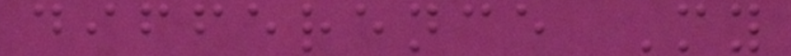difference My
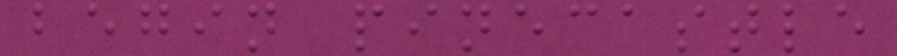begin pinecastle
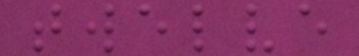twelve
